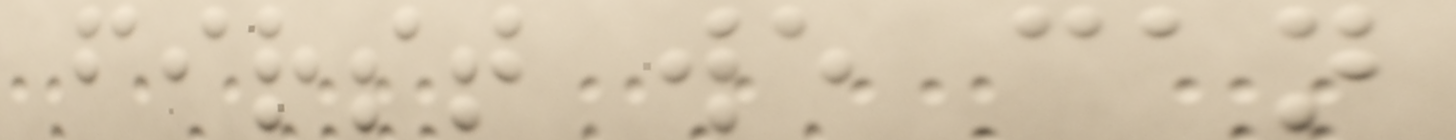first we can
